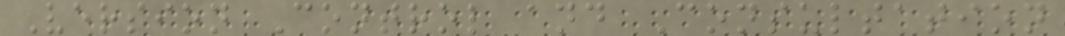Version Control and Consultation
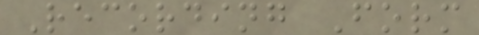Recording Form
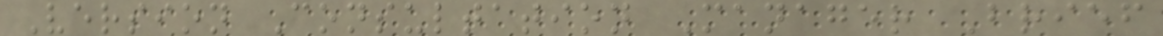Version Consultation Manager Brief
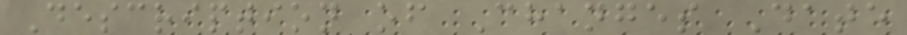Description of Changes Date
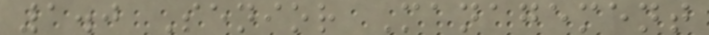1.0 Senior Management
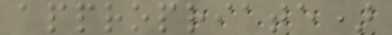appropriate)
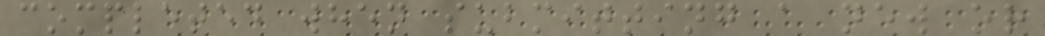completed when submitting a new or
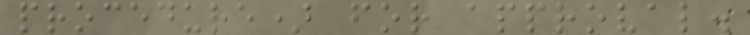procedure) for approval.
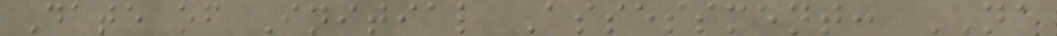Date of Initial Assessment: NA
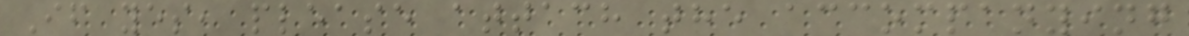If yes, please attach the accompanying
